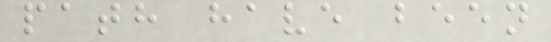path have been
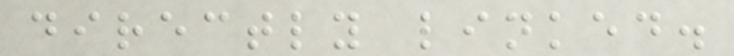directly linked.
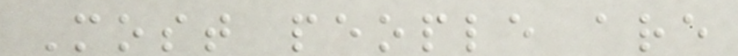Most people are
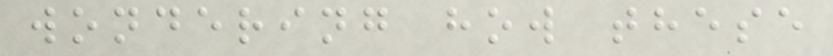wondering how these
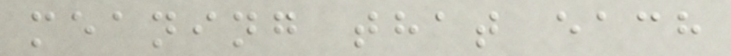meaning that each
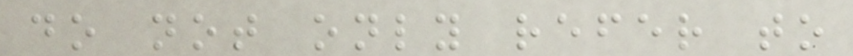do not only refer to
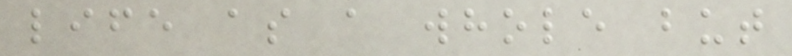life as a whole but
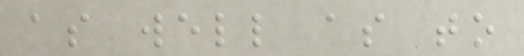as well as to
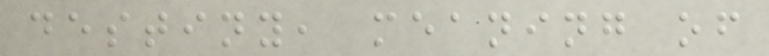destiny, meaning of
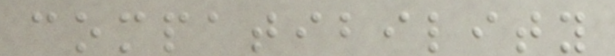compatibility
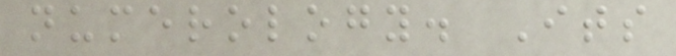numerology. Its
